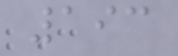193
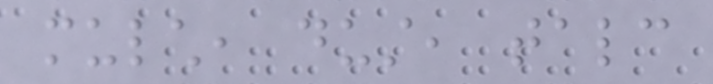mulch, dust, talc
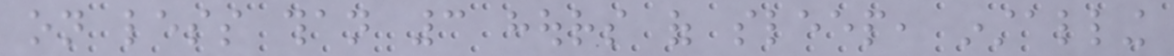on less than 3 hours of sleep, installing
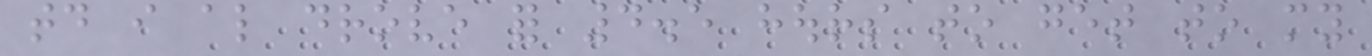today i also drove for 4.5 hours to get to my
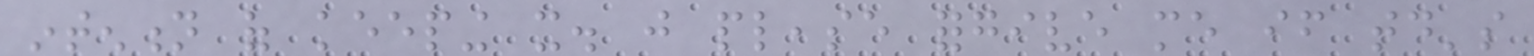intention of keeping it. just please forgive me if today's
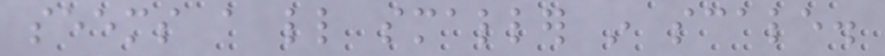seems a little smaller in scale.
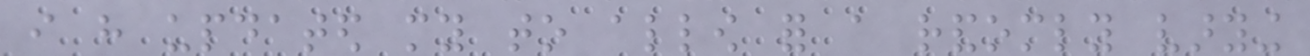i have updated my to allow for a randomly varying
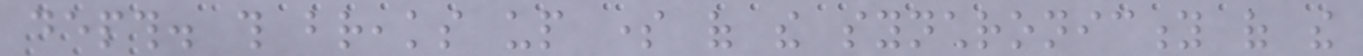depth. this breaks up some of the synchronicity of the
